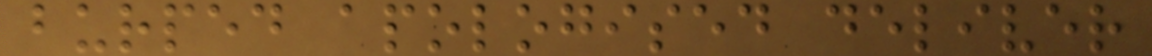burped apologised deliver
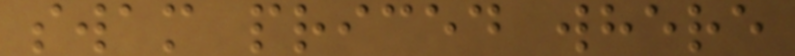swam priced where
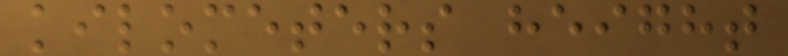kilometers height
